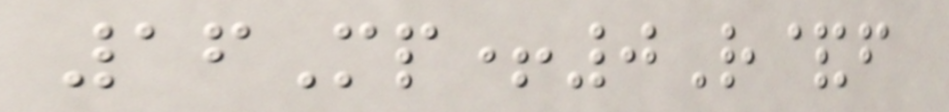16Mp+0R&f
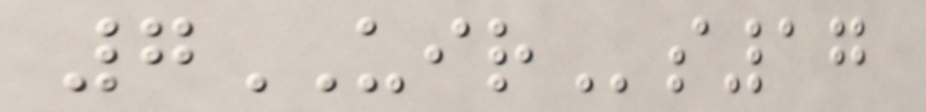7UIRs17
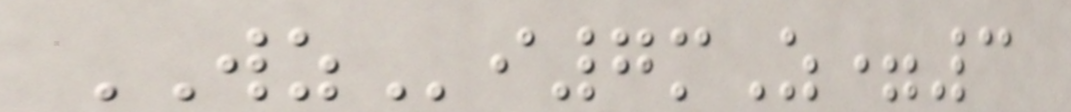WZi7mZ=3
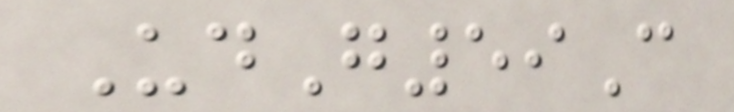UdG59C
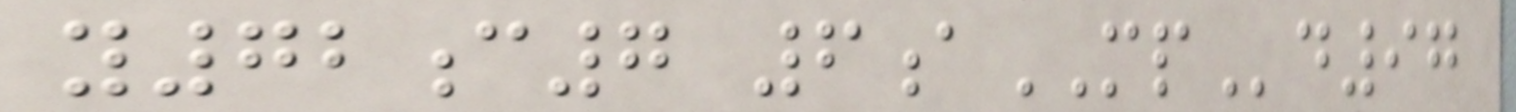y72c7 6aMPd97
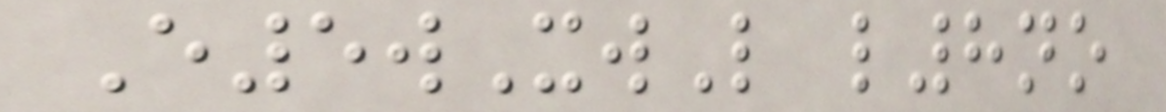E5wXwL l8no
